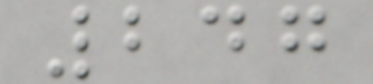247
